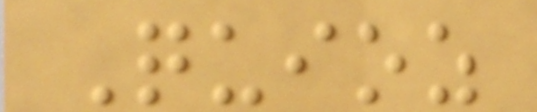Quioz
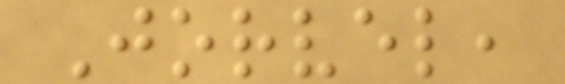Jorvel,
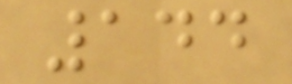144
